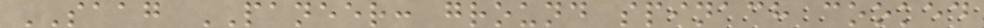SAAG PANEER: ground spinach cooked
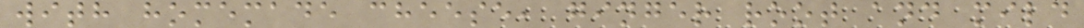with homemade cheese, ginger root and mild
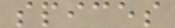spices
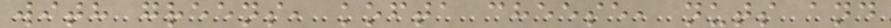with greens, kofta cheese, nuts and
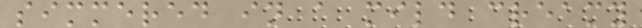simmered in a mild creamy
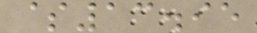$13.95
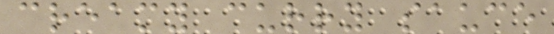creamy curry sauce
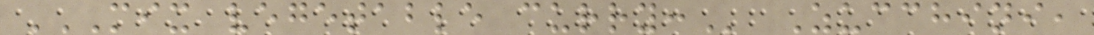MIX VEGETABLE CURRY: Zucchini,
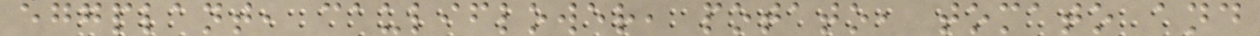eggplant, cauliflower, potato, tomato and
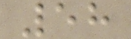58
